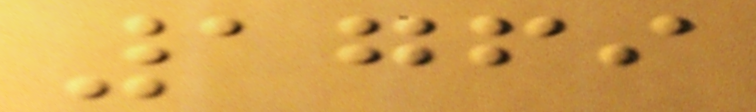1769
